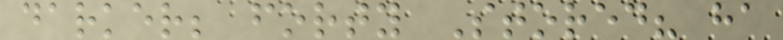darker; forty Stored? ha
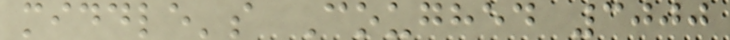middle's Coughed 3000
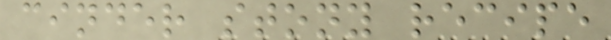cinder stony recipe
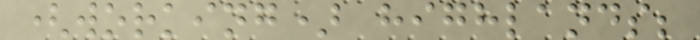(working) highlands;
